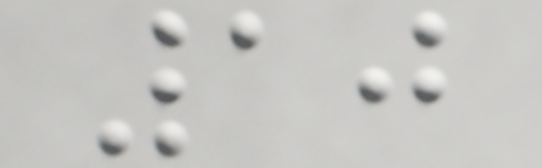10
